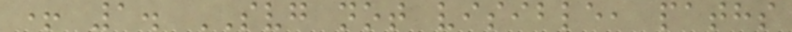+ 1. SVG not visible, paths
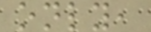only,
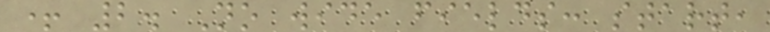+ 2. No wide fields: start,
